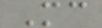Mc
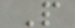P
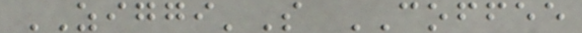ZIGGI'S COFFEE
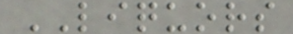LIQUORS
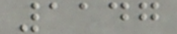1147
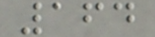164
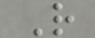R
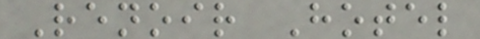Renoir Hotel
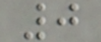0
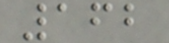162
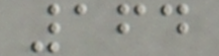164
